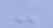-
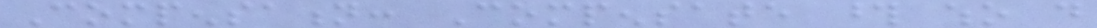Compensation: Compensate those who do
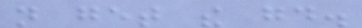not get the good.
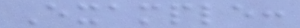Example:
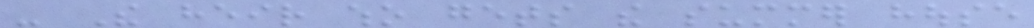- The heir who gets the summer house
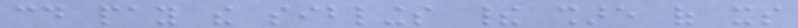could pay the siblings their share of its
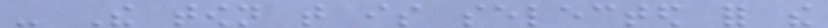- The town that is selected for the
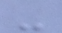-
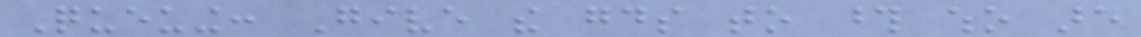Queuing: Give the goods to those who are
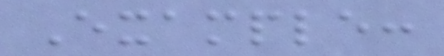Example:
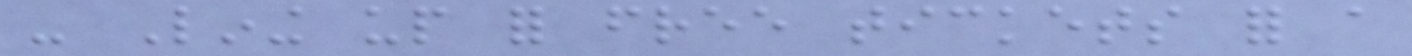- Lining up for free tickets for a
